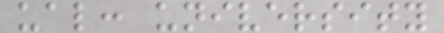ual: university
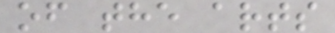of the arts
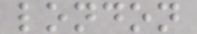london
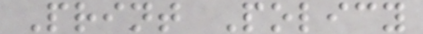Print Policy
